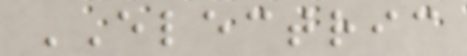ELECTRIC
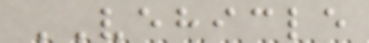VEHICLE
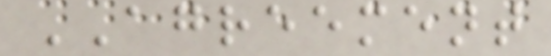AGREEMENT
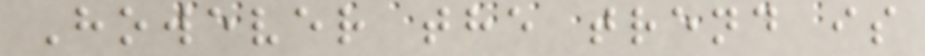However the trend is
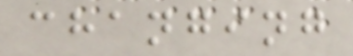changing
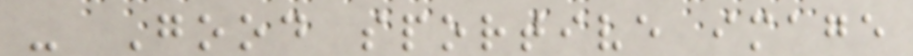- Good sportive image
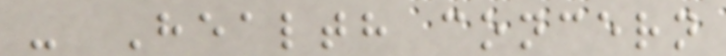- Health concern
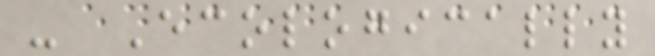- Ecologically
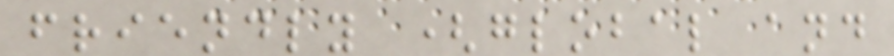friendly (global and
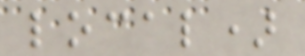local)
